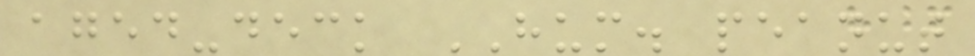aged-deck HUM. peanut
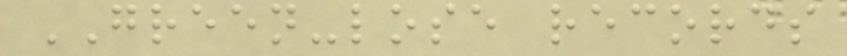GREEN-lose records
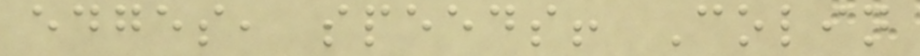edges, speeds! Colin
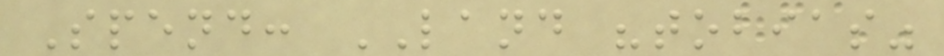Spend: LAND "tobias"
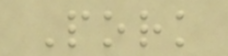Pork
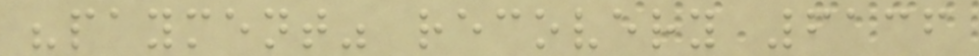"payment" recovery 6136
